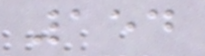154
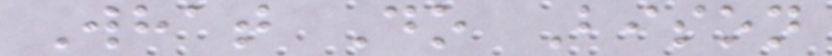What Do Bison
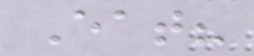Eat?
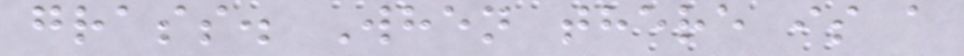grass. When there is a
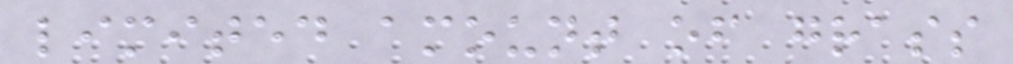limited amount of grass
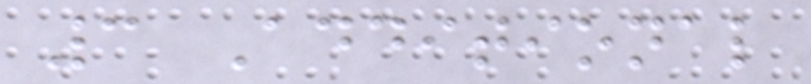3 Additional
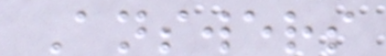Answers
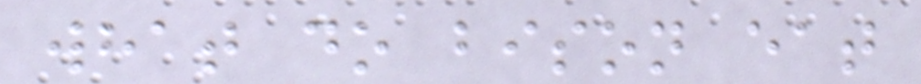what do bison eat
